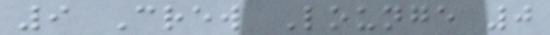9 Crew Lounge 0
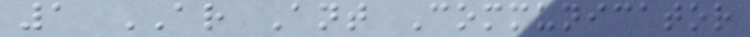1 AR Ant Communicator
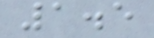1.5
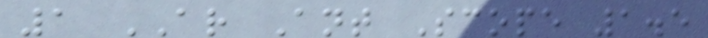1 AR Ant Scope 1.5
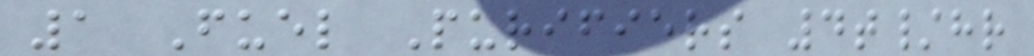1 Fuel Purifiers 4t/hr
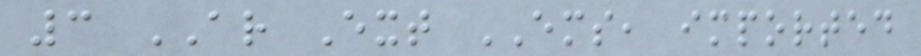3 AR Ext EMS, imported
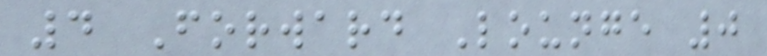4 Forward Lounge 0
